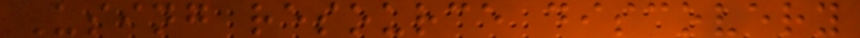Using resource discovery
